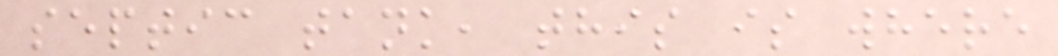septic tank, this is where
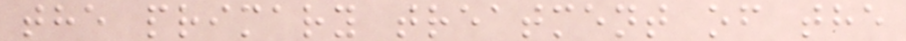the primary treatment of the
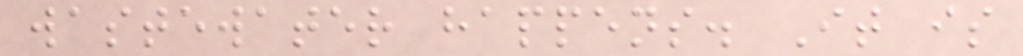wastewater happens. It is
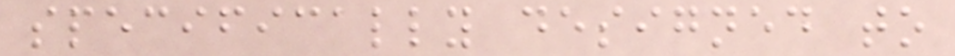specifically designed to
